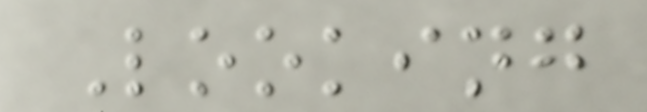Looking
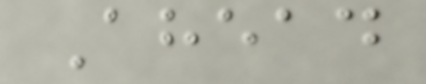Ahead
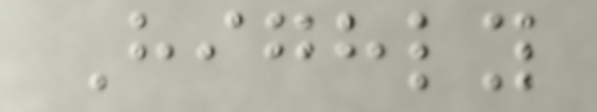Highly
